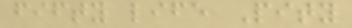fifty life Pity
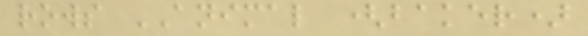rows ANIMAL (baker)
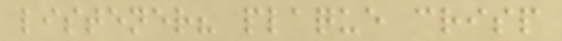listener? plaque crisp
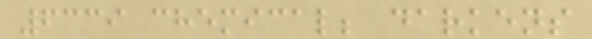6339 chemical; darkens
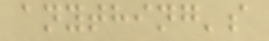anything's
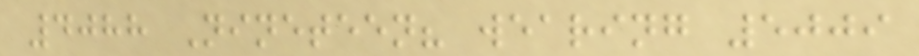4088 Nineteen? wearing 5009
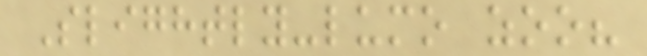Slightly-lumo zoo?
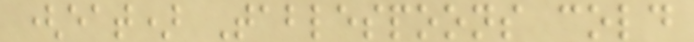(eat) Tablespoons cold
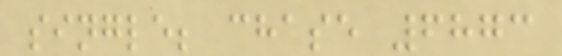single; chase 6873
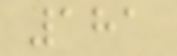181
